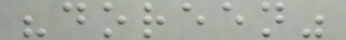"doreen"
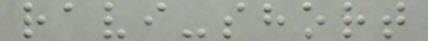ravi-short
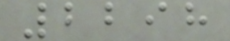2298
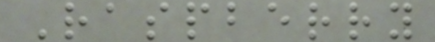Raspberry
